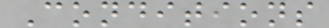Conditions
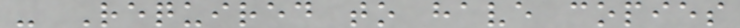- Required to have copies
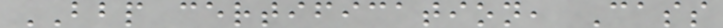BBP certification, Cass
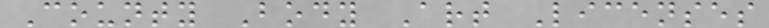County Body Art Licenses
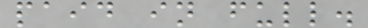paid in full.
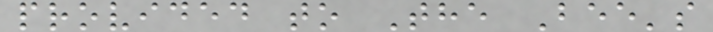provided to The Bee's
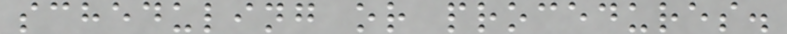scheduling or procedures.
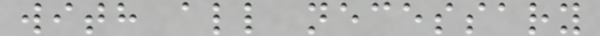with all necessary
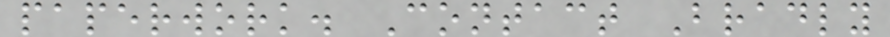paperwork. Contact Bradly
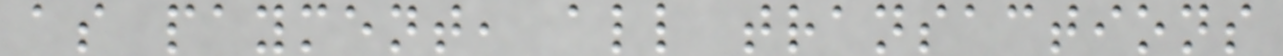as payment, all transactions
